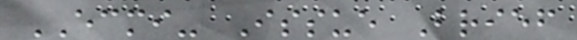ECMI- Issue Brief
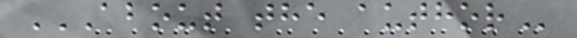ABOUT THE AUTHOR
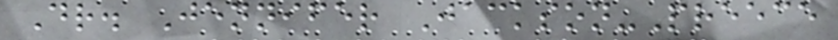Dr. Jennifer Jackson-Preece
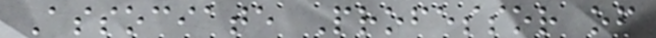Associate Professor of
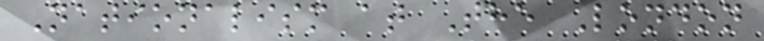Nationalism at The London
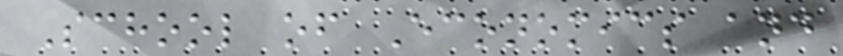School of Economics and
